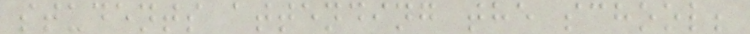students attending the school;
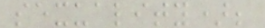sexuality);
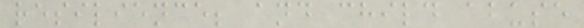resilience; and child abuse
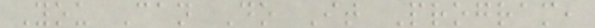You Can Do It Program,
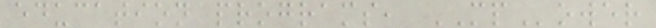education programs, MPower
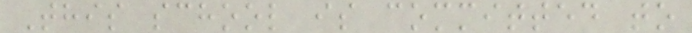This school is committed to
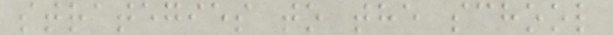strategies to the school
